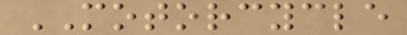MOTORCYCLE
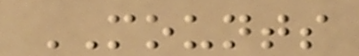MOUNTS
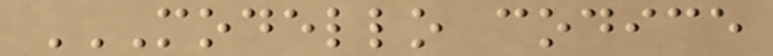MODELLO CODICE
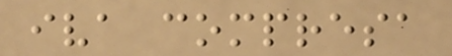iva compresa
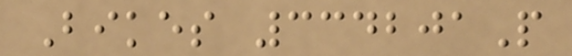Bikes 334201P
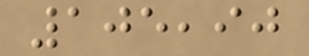105,90
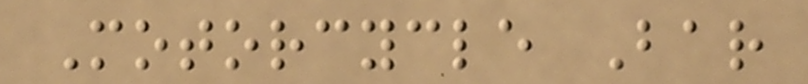Motorcycle Bar
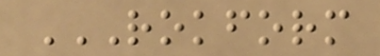ROKFORM
